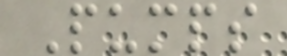Pumps
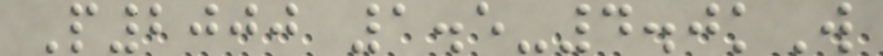P2000 1.5-4.0kW
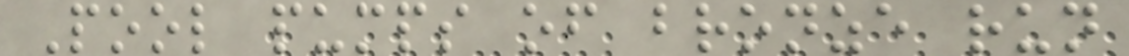Pool pumps of bronze run
